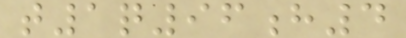t1q96h4
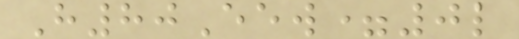H80Eew=0l
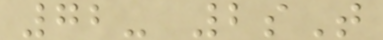72- 2sT
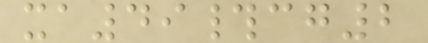xa49#cg2
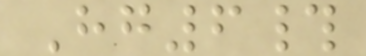Hg6#
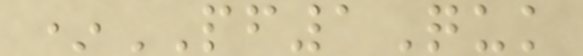*PF1Quk
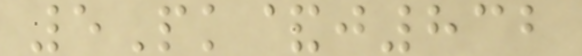5Pk&j832
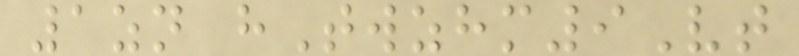1zn hTwzhm9Vt
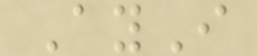AyI
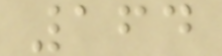164
